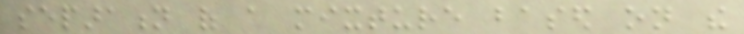separation of a mixture based on the
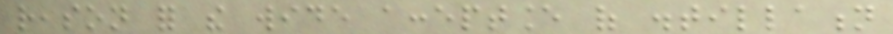reason for the wide acceptance of distillation
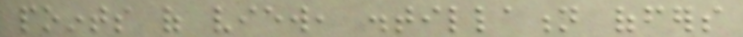points of view, distillation offers
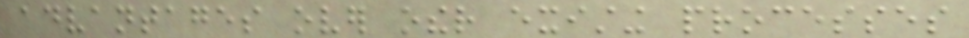advantages over other existing processes
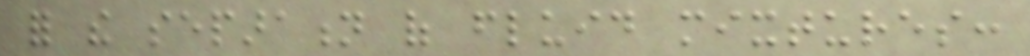for the separation of fluid mixtures:
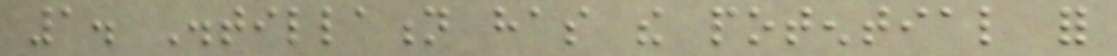1. Distillation has the potential for
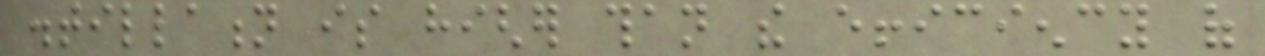distillation is higher than the efficiency of
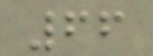66
